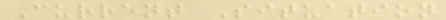Current Situation
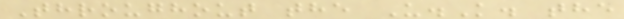Throughout the U.K. the
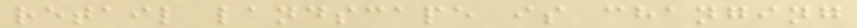retail landscape is changing
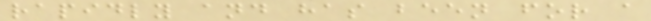rapidly and has been for a
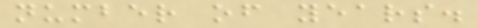number of years.
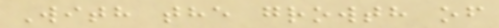With the growth of
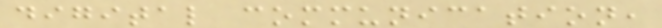digital communication,
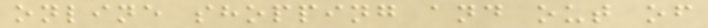online shopping and out of
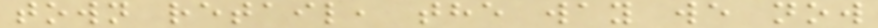town retail, the way we now
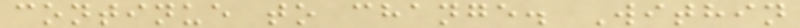continue to change. Within
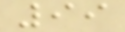99
